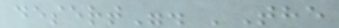desert". 'The
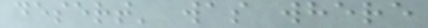desert' was where
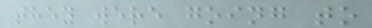they were going to
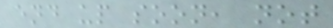end up soon, not
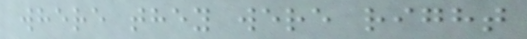where they were right
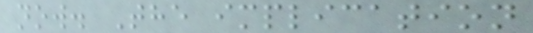now. The implication
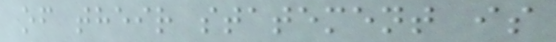of their statement is
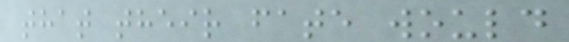that their fate would
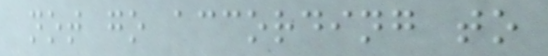not go according to
